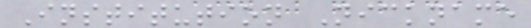Institution Nickname
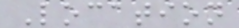Location
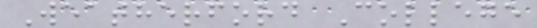Weatherford College
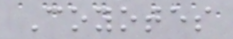Coyotes
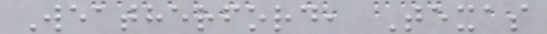Weatherford, Texas
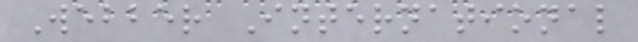Webber International
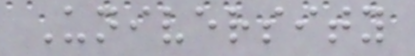University
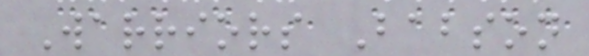Warriors Babson
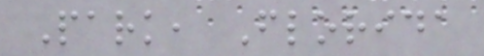Park, Florida
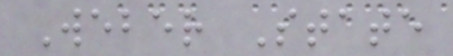Weber State
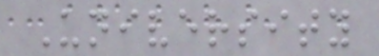University
